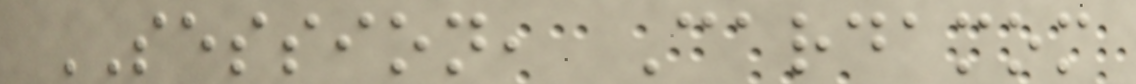SESSION, Cardamom
